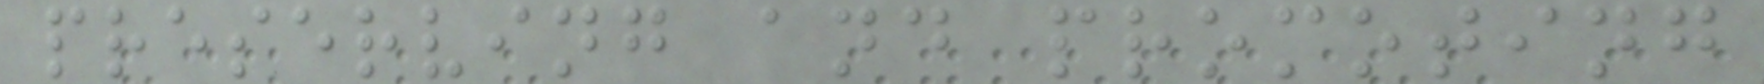preserving and promoting
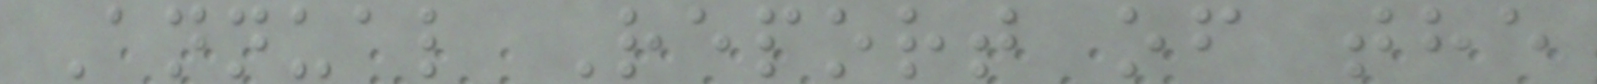Annual Report of the
